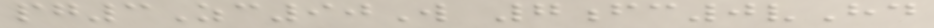pg3Zc90W 7fc0vHd
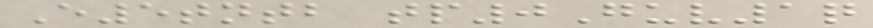E5tntb tp0Guv1q
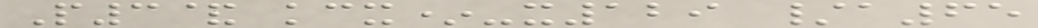P3& kcx*-x129 /a65
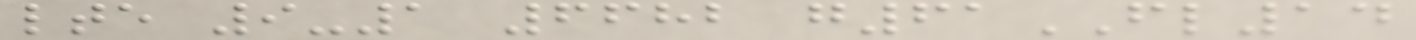lte 9-1 6682 g61FL14
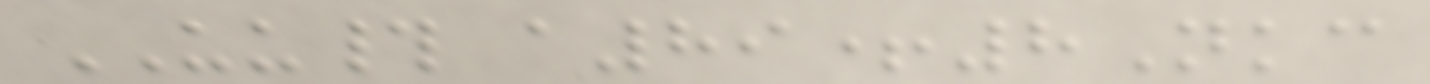UU# a89+8Nkc
